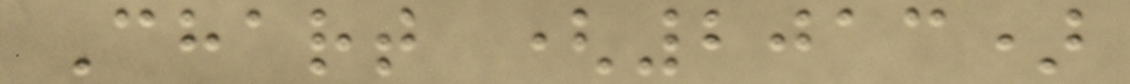Chart (2013)
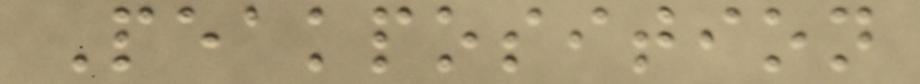Peakposition
